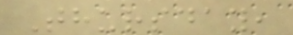Thursday,
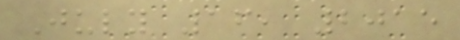July 16, 2015
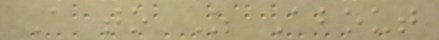A to Z About
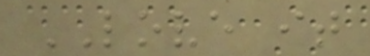LOVE it
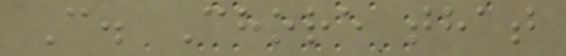C. Chore that
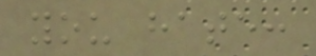you hate:
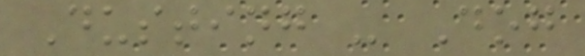Dusting - Dog
